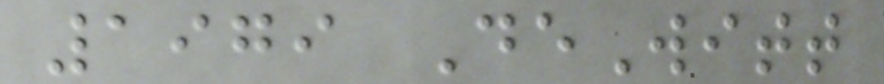1979 DeWitt
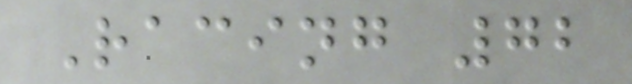Racing 72
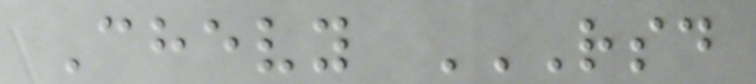Chevy RSD
